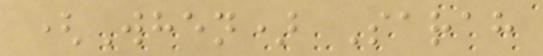(When) Sarah
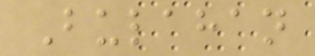Bulahan
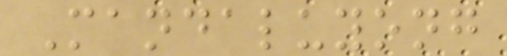Mandaluyong
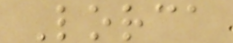Lorca
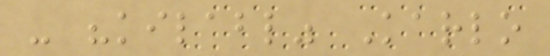- "kilabl" Karlo
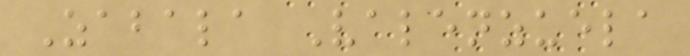Zabala Valenzuela
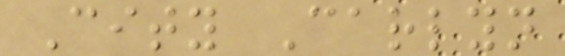City Carlyn
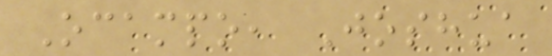Ocampo, Joshua
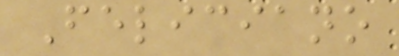Feliciano
